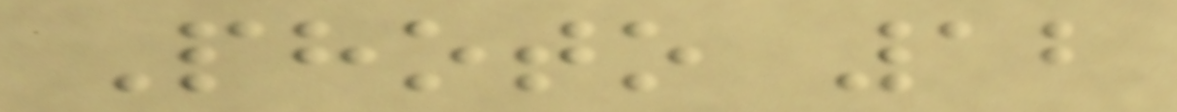Photo 12
